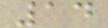14
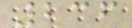236
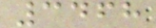3468
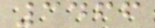3466
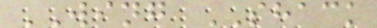WING SHACK
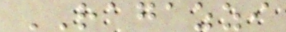RAGAZZI
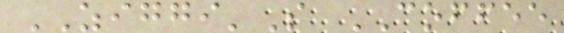ZIGGI'S COFFEE
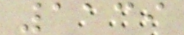1139
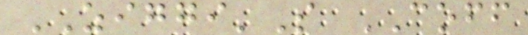ZIGGI'S COFF
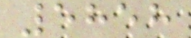5858
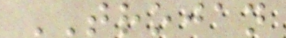TROJAN
